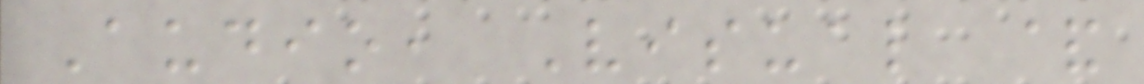Audio, Visual &
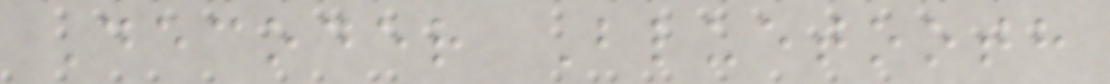Decoder Bluetooth
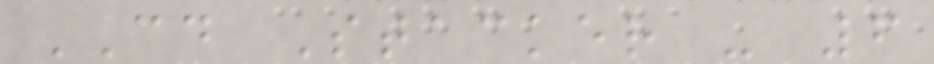CD Stacker - 6
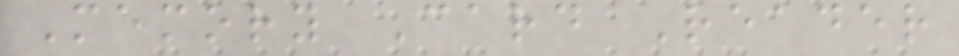Memory Card Reader
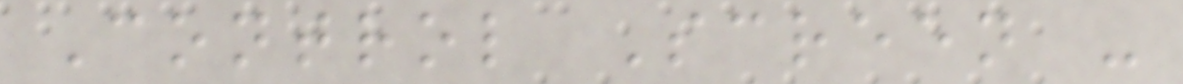Control Screen -
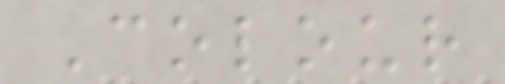Colour
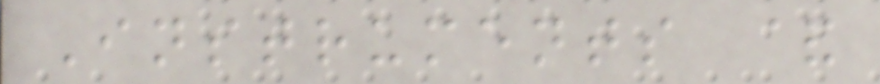Instruments &
